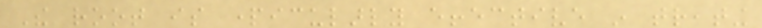The root is particularly effective in treating
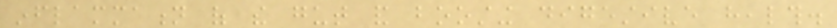inflammation of the gut and boosting digestive health.
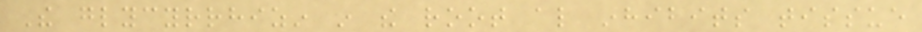The glycyrrhizin in the root also inhibits tissue
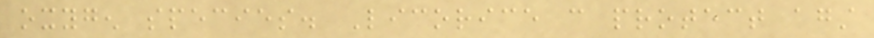oxygen species. Licorice can protect against
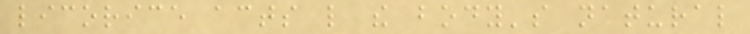licorice acts like the body's natural
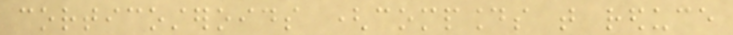corticosteroids (compounds that reduce
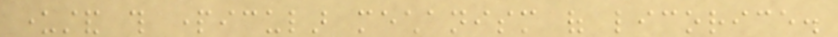understand this particular mechanism of licorice.
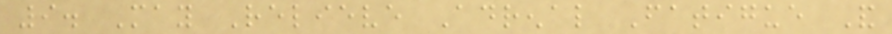9. May Relieve Adrenal Fatigue And
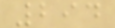294
